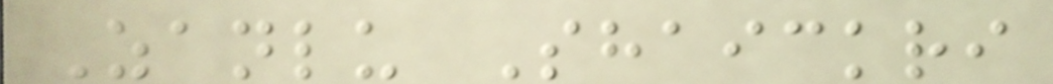Zanlu Shaickri
